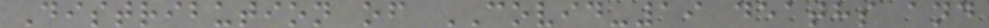Distribution of COVID-19 deaths and
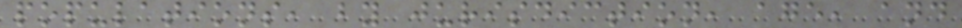populations, by jurisdiction, age, and
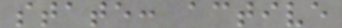state: active
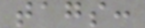tags:
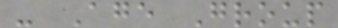- Age Group
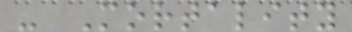- Mortality
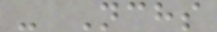- Nchs
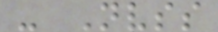- Nvss
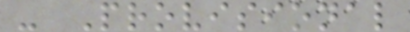- Provisional
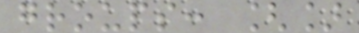groups: []
